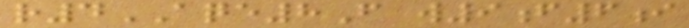r4AQE8F w9f6i
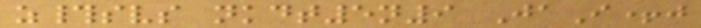z#svs nkdt5n9 JaI+j
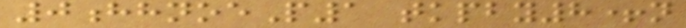0hhnoeP1 tkpby8+n
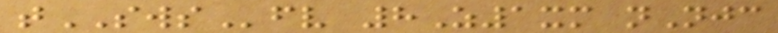tSWSfv 8Z1xm nNjc
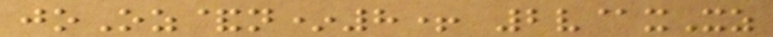joOz&n*8+ 2v@xXz
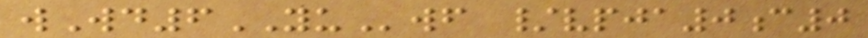wWd6YUwf /vpja0c0
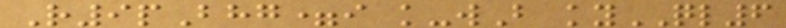R9pBhg=i k-wB kyQL6
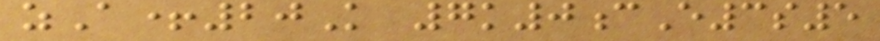zA+20K 7k0cE3s5
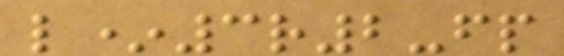l*3r2-fp
